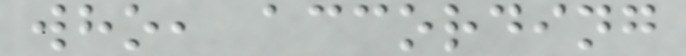who, according
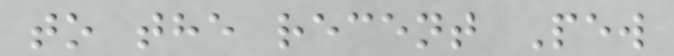to the recent Pew
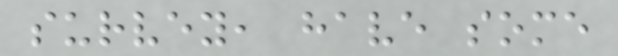survey, have some
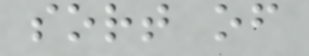sort of
